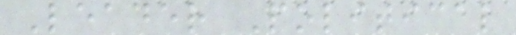Leader Political
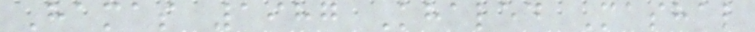Hamas 1987 Khaled Mashal
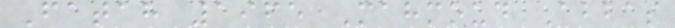Fatah 1965 Mahmoud Abbas
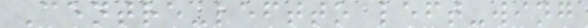Centre-leftto left-wing
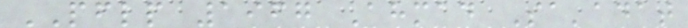PFLP 1967 Ahmad Sa'adat
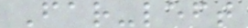Far-left
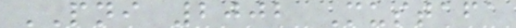PNI 2002 Mustafa
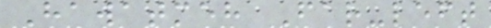Hawatmeh Far-left
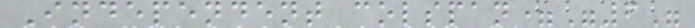Independent colspan="6"
